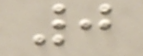0
